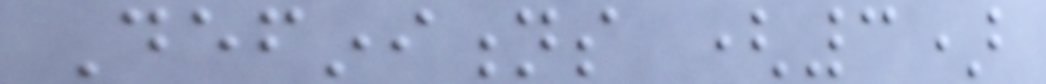Definitions (3)
